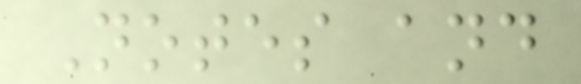Notes and
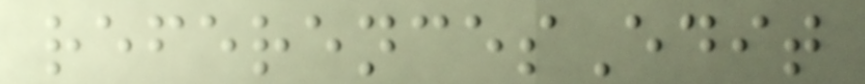referencesEdit
